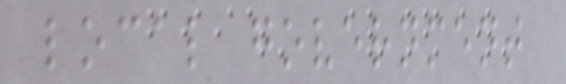local government
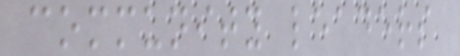community leaders
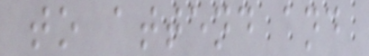to attend and
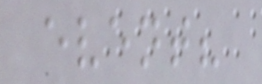event?
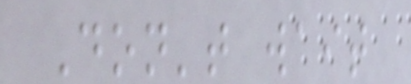Don't wait
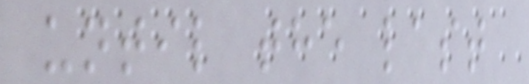until the last
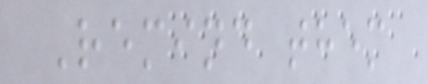Remind them
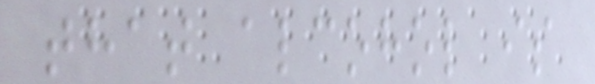that alcohol is
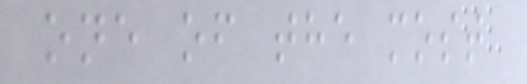one of the most
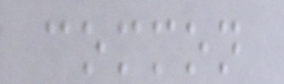common
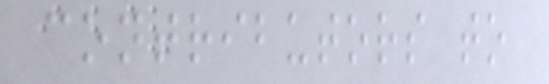contributors to
